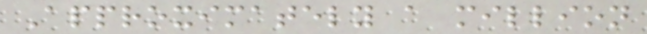Approximately a million
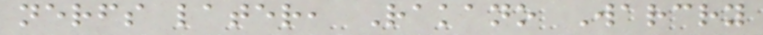nerfs later, Rakano Warcry
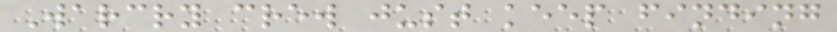Warcry crew just keep finding
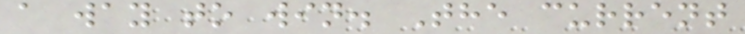a way to win. The current
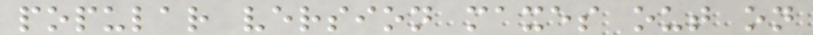popular version maxes out on
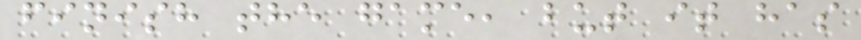finish the game, but it has
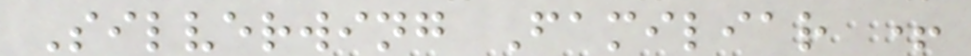Silverwing Familiar +
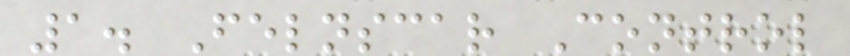1. Felnscar Control
